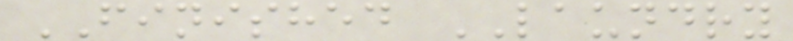FINISHED LAUNDRY
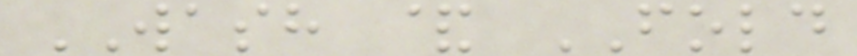WASH & FOLD
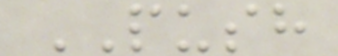PUSH
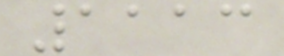1113
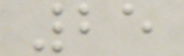25
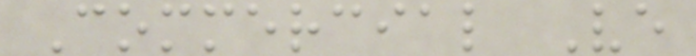Commercial Ve
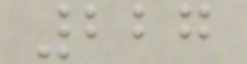227
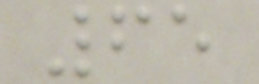65
